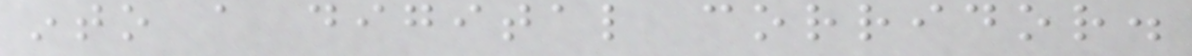into a digital corridor.
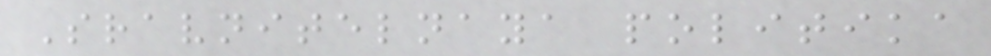Sravnitelnaya politika
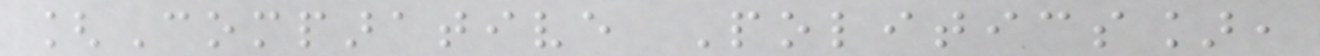[Comparative Politics],
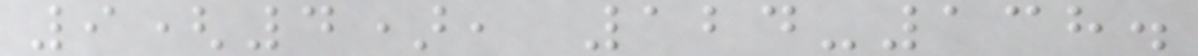9(4), 124-138.
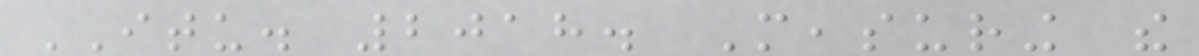ITU. 2018. Measuring the
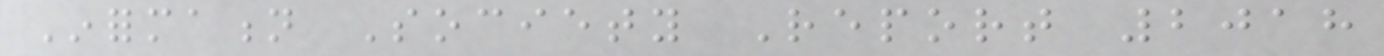Information Society Report 2018
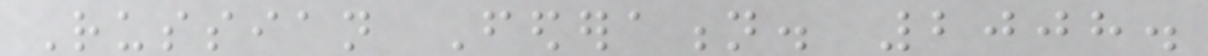Russian Federation. 2008.
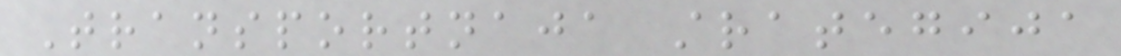Transportnaja strategija
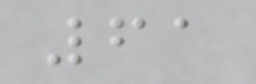61
